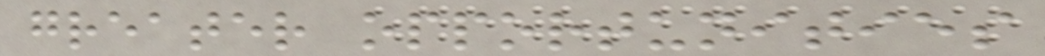greater opportunities
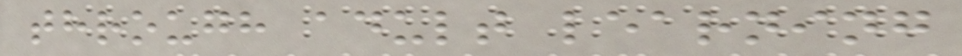through adult learning
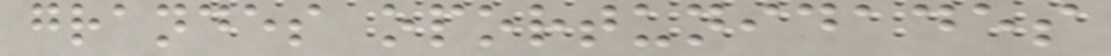grandes oportunidades
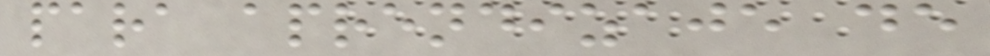para aprendizaje de
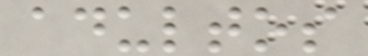adultos
